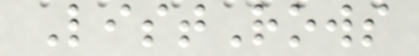ListRows
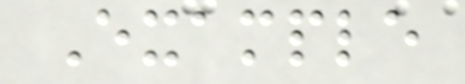Example
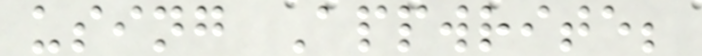using Appwrite;
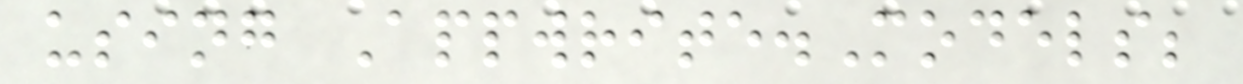using Appwrite.Models;
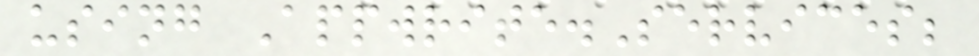using Appwrite.Services;
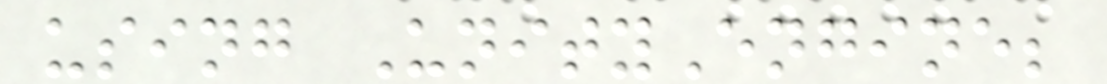using UnityEngine;
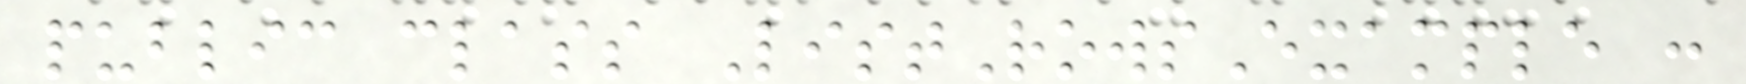public class ListRowsExample :
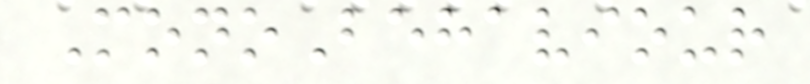MonoBehaviour
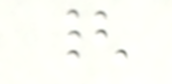{
